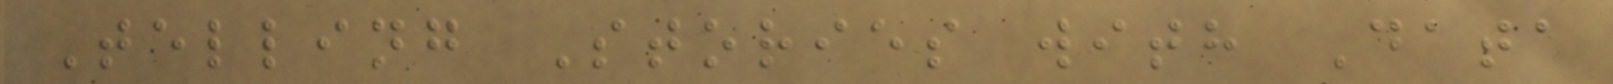Telling Stories with Data
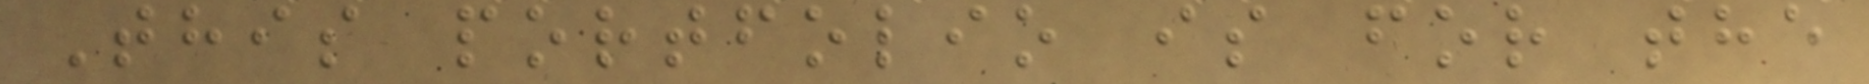This portfolio is for the
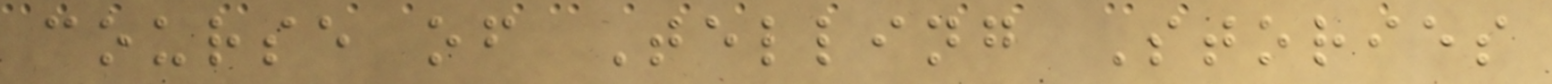course of Telling Stories
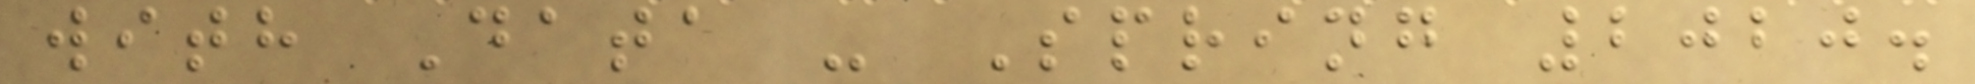with Data - Spring 2020.
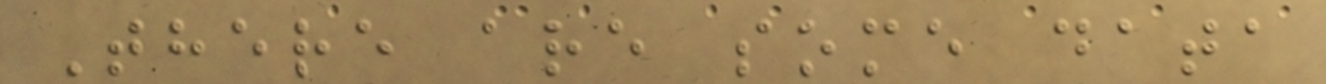There are some data
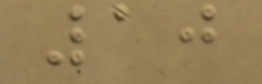10
